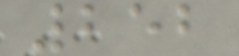252
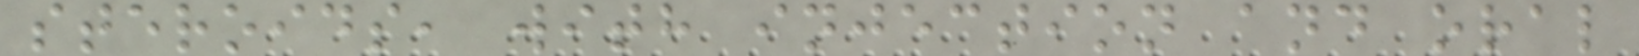steroids, with injection and oral
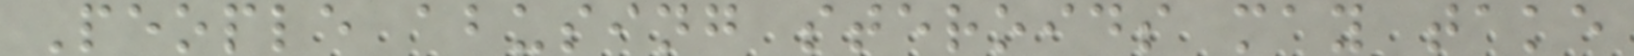People abusing steroids may take
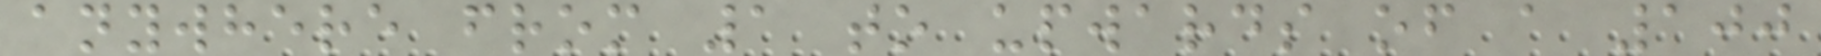anywhere from 1 to upwards of a 100
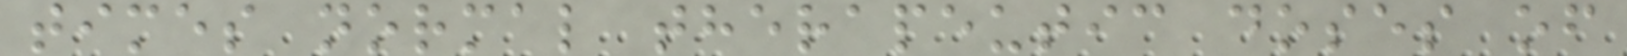times normal therapeutic doses of
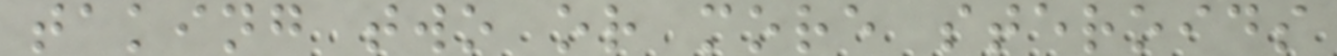taking two or more steroids
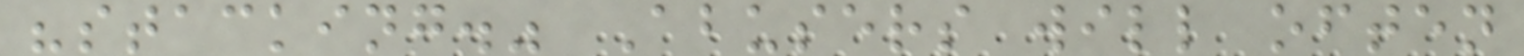"stacking." Abusers will often
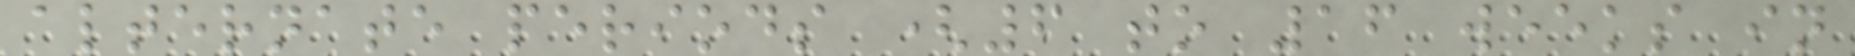alternate periods (6 to 16 weeks in
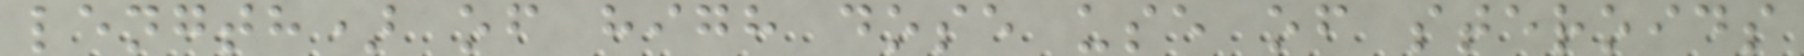length) of high dose use of steroids
